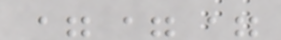===
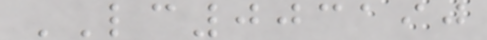LC003190
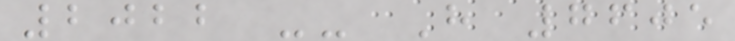2022 -- H 7605
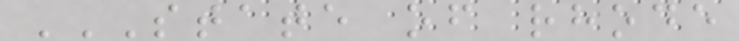STATE OF RHODE
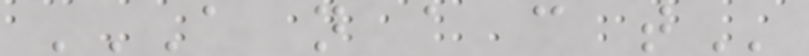A N A C T
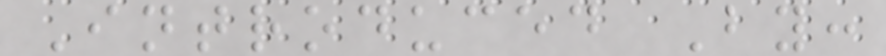Introduced By:
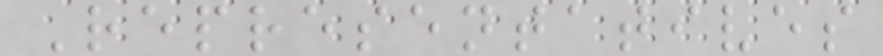Representatives
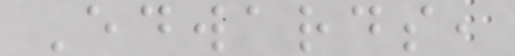Edwards,
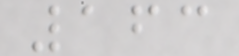163
